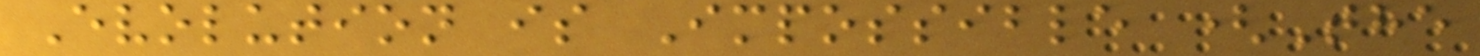Evolution is Impossible (The
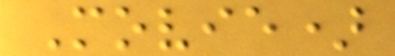Movie)
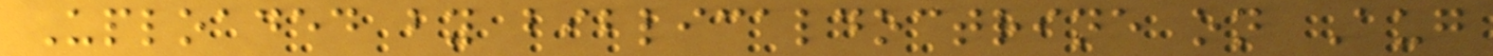Uploaded by biblicaldoctrine on Aug
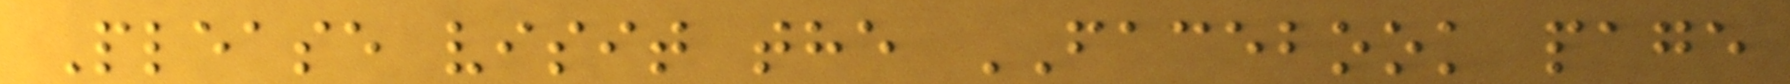Please visit the FACEBOOK page
